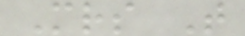Mrs T
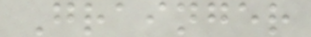Grainger
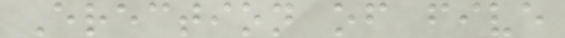Erection of five
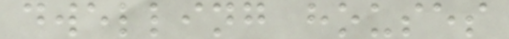dwelling houses
